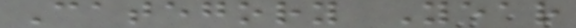Category Year
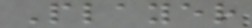Player
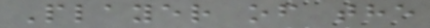Player of the
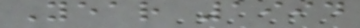Year 1994
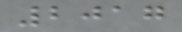2017
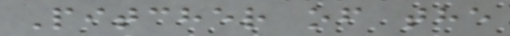Pitcher of the
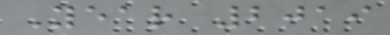Year 2019
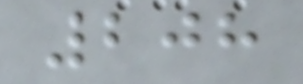208
